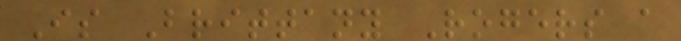Is Brittany Rogers a
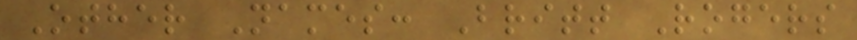Other Names: Britt Rogers
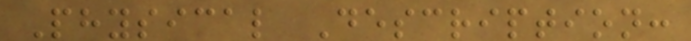Physical Description:
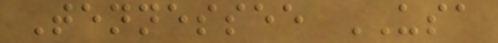Tennessee USA
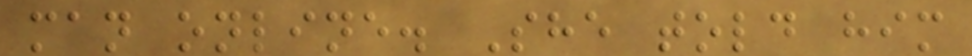man online. She told him
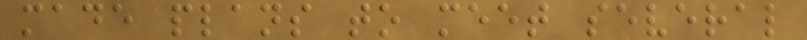made plans to meet several
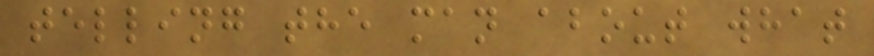telling the man about what
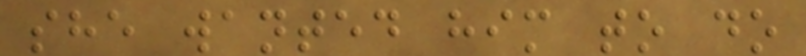she wanted him to do
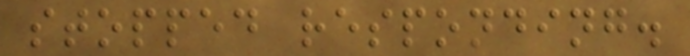stopped responding.
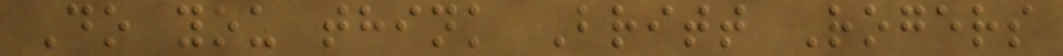Do you think Britt Rogers
